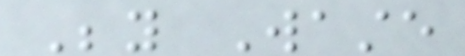Beyond Waste
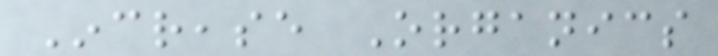Increase Organics
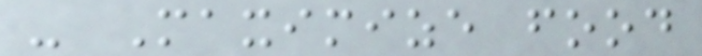- Maximize food
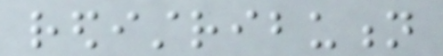redistribution
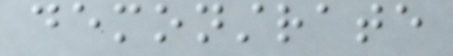demonstrate
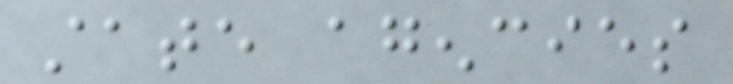state agencies
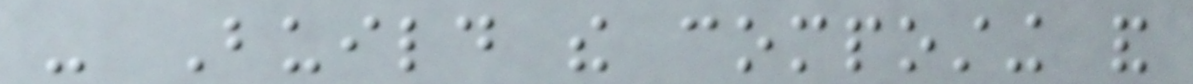- Build the composting and
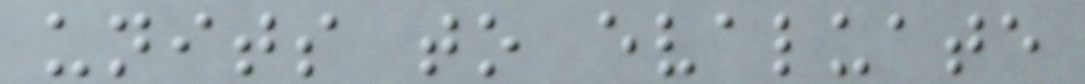units to evaluate
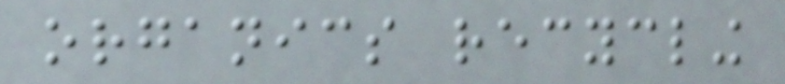organics recycling
